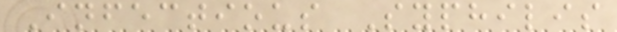Infectious Syphilis
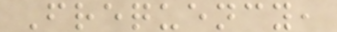Frequency,
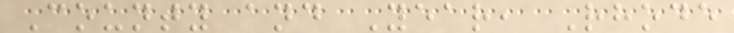County and Year, Rhode
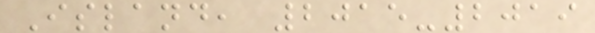Island, 2015-2019
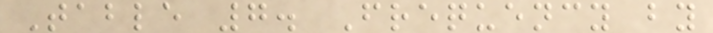Table 7. Frequency by
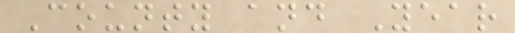County and Year
